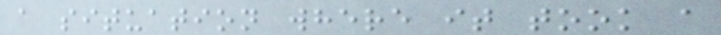a situation where it took a
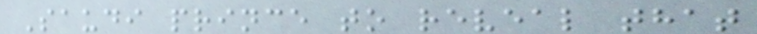Saudi prince to reveal that
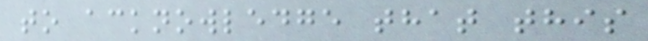to acknowledge that this
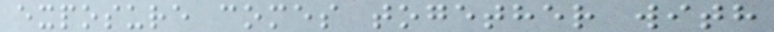exposure comes together with
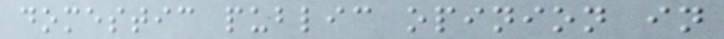domestic public opinion in
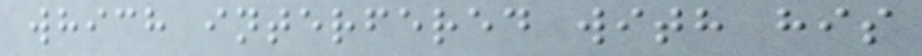which interfered with his
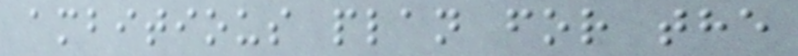ambitious plan for the
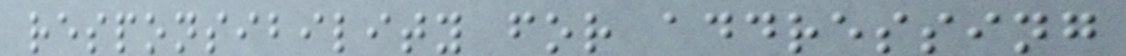responsibility for addressing
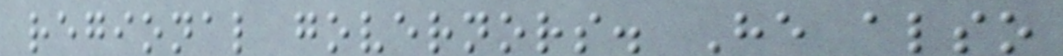regional governors. He also
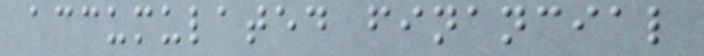accumulated financial
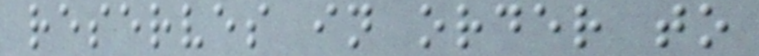reserves in order to
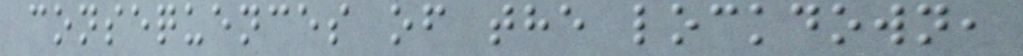consequences of the lockdown,
